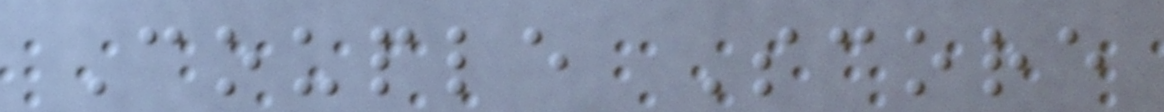Couple Score
